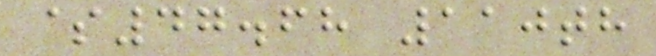$47.68 110th
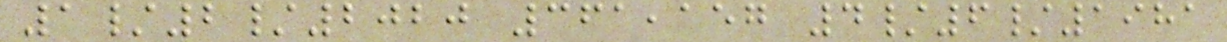1/2/2020 361,157 4/6/1981
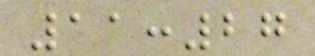11:27
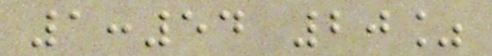1:54 20%
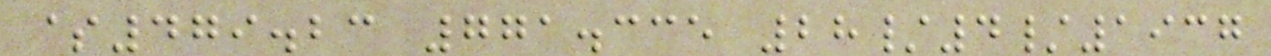$479.23 771.335 28/4/1937
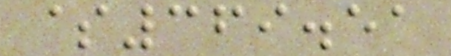$369.51
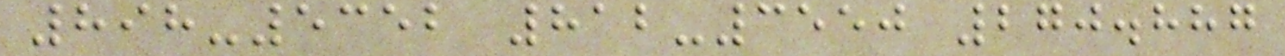898-5352 812-3550 270.887
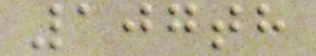107th
